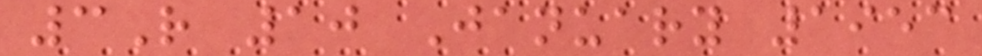3R 10 January 1953
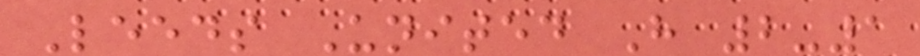Leeds United H 2-1
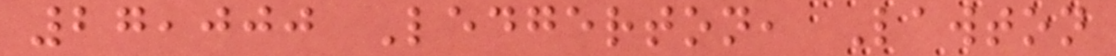27,000 Ledgerton, Lawton
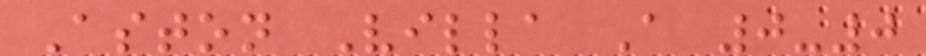Aston Villa A 0-0
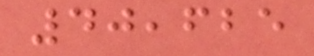40,625
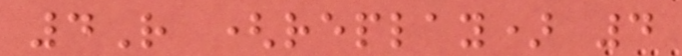4R (replay) 4
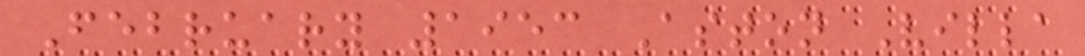February 1953 Aston Villa
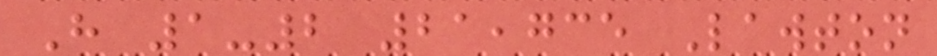H 1-2 21,735 Lawton
